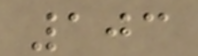103
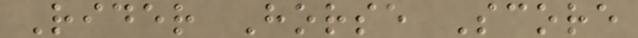Rider Horse Score
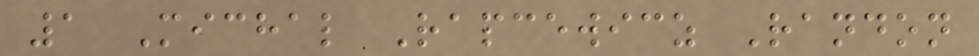1 Michal Rapcewicz Randon
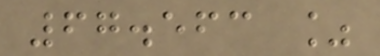67.563 %
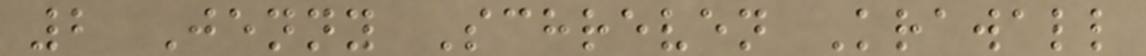2 Jenny Schreven Krawall
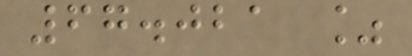67.021 %
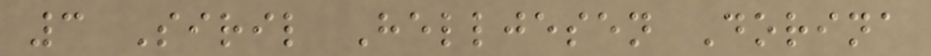3 Siril Helljesen Dorina
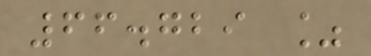66.729 %
